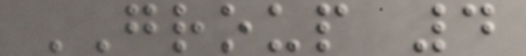GROUP 4
